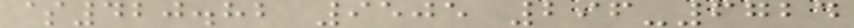$420.82 9505 296-6724
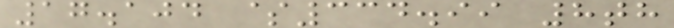17.104 $334.99 8th
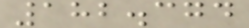182.374
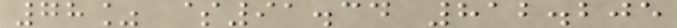78% $91.34 812.205
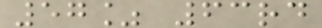57% 63rd
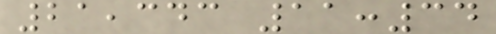21,343 11:34
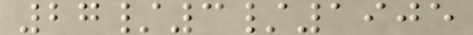27/3/1905
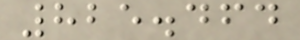825.464
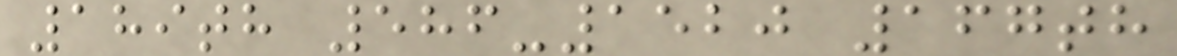189th 586-1520 167th
